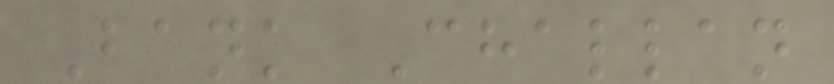Bank Challan
